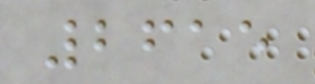2615
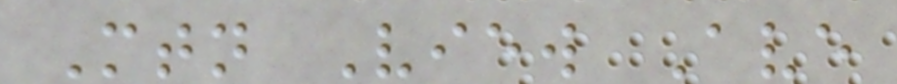Mtn View Ave
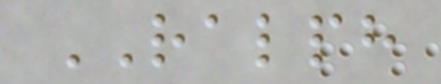RALPH
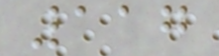117
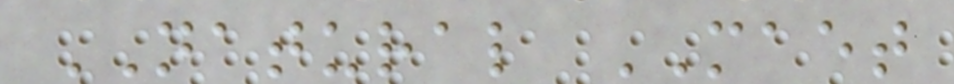NATURAL MAET
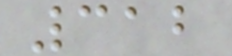312
